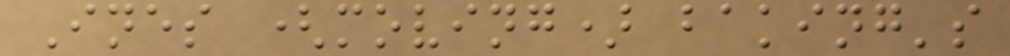Ines (moving) baking's
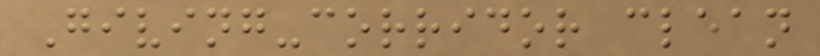Giving-corridor clean
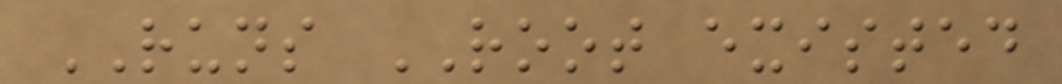RUNS ROOT existed
